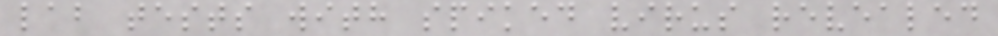lab tests with spiked virus revealed
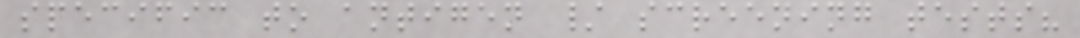specific to antigen / screening tests?
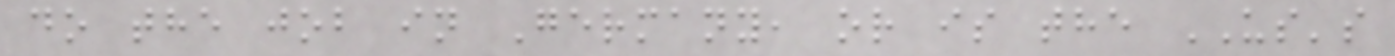do the job in Germany, or is the US's
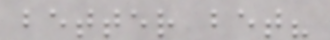better bet?
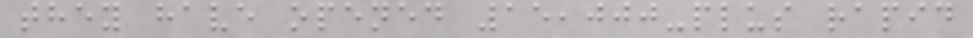they have opened 15,000-plus rapid
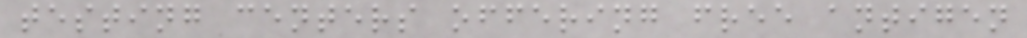testing centers offering free antigen
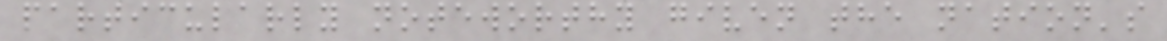particularly noteworthy given the nation's
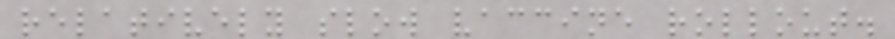relatively slow vaccine rollout.
